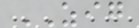ZIG
